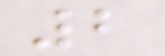2
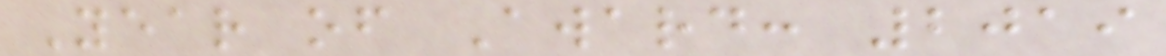Year of Award: 2019
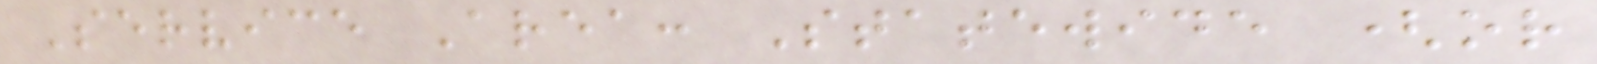Service Area: Statewide (or
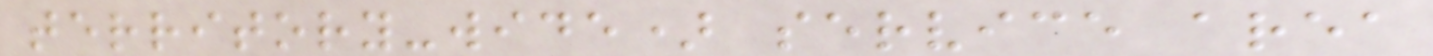territory-wide) service area
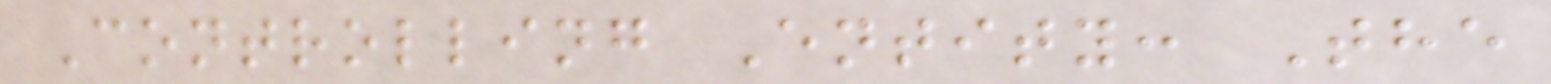Controlling Entity: The
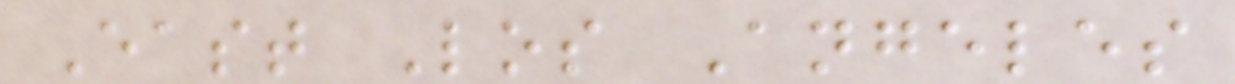East Los Angeles
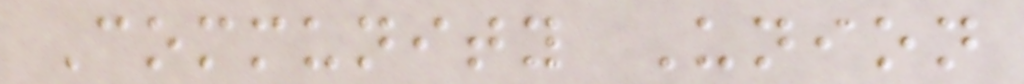Community Union
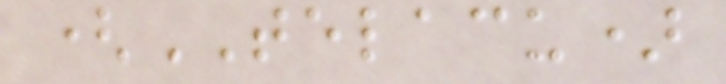(TELACU)
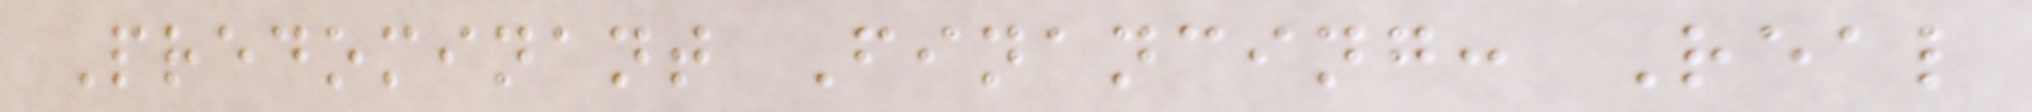Predominant Financing: Real
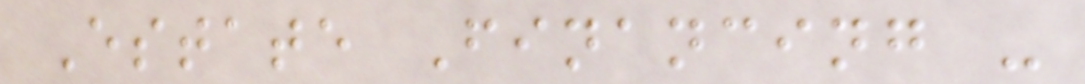Estate Financing -
